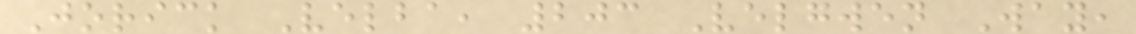Jorick Velba, 203 Velgwen Way,
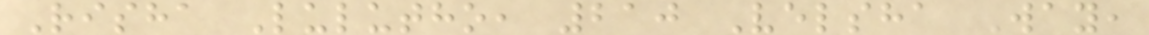Risha Lulutho, 210 Velsha Way,
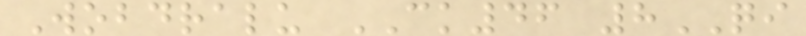Wobdralu CK46 8QI
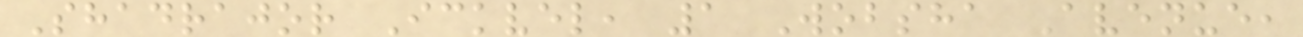Shadrajor Ickvel, 1 Wobsha Avenue,
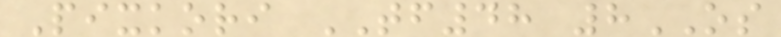Pixkori TF48 8OS
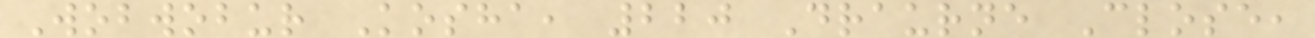Wobwobur Kosha, 220 Draurne Close,
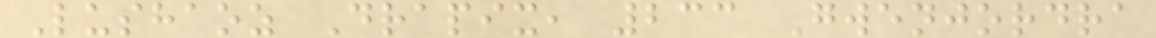Lushaoz Drapix, 233 Gwenjordra
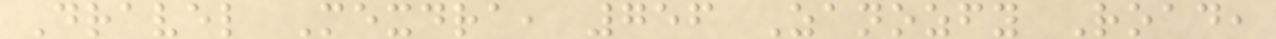Dravel Mexdra, 756 Zanozfy Road,
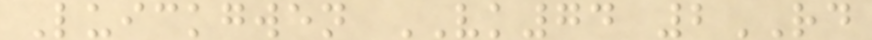Luickgwen VK74 2RD
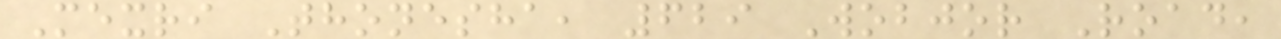Mexri Thonesha, 629 Wobjor Road,
